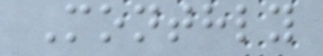Monthly
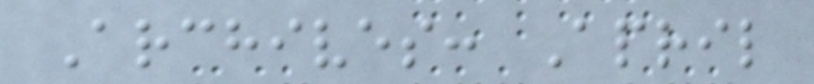Archives: April
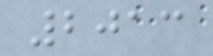2013
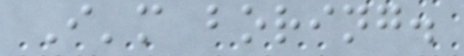I'm boring.
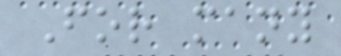For many
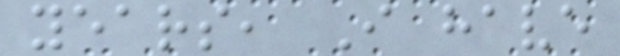years, I have
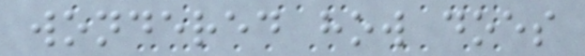wondered how does
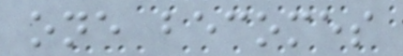one becomes
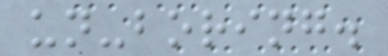un-boring.
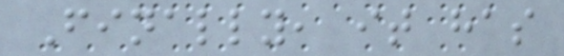Finally, it has
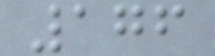176
